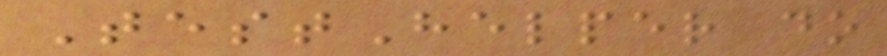TestHelper do
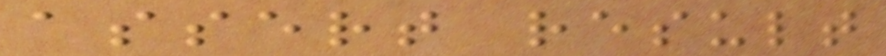assert result
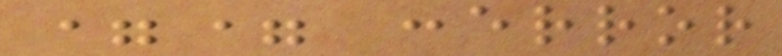== :error
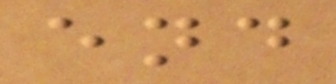end
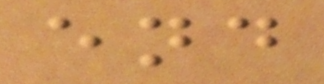end
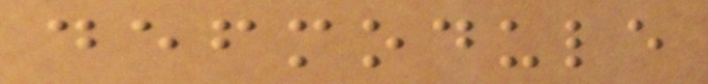defmodule
